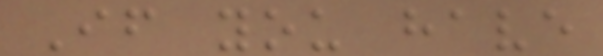If you have
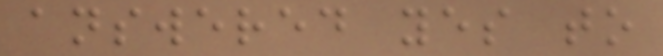answered yes to
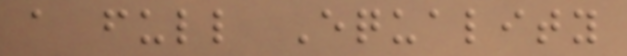a full Equality
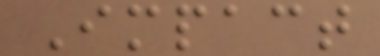Impact
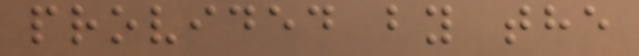provided by the
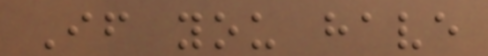If you have
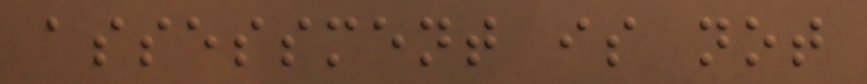assessment is not
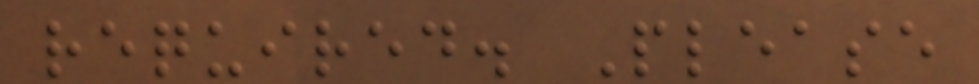required. Please
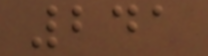241
